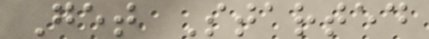Get Started
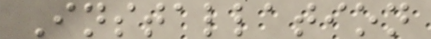Installation
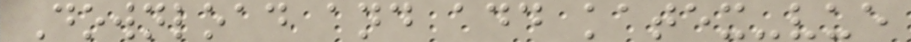Download and add katex-vue
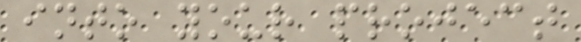into your project
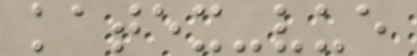katex-vue
